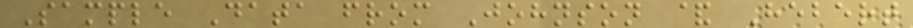Sample Data from Johnson & Hebert
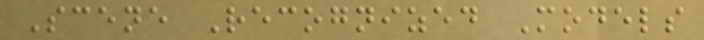Scene Recognized Models
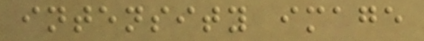intensity image
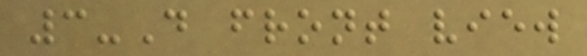3-D front view
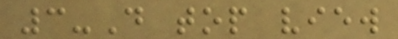3-D top view
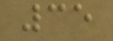35
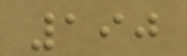190
